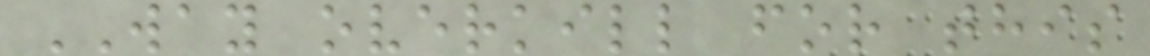WAY overkill for this
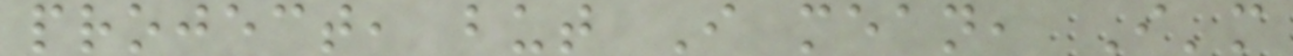project, but I mean, I'm
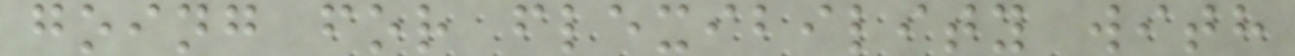going for flexibility with
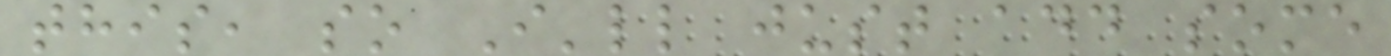this, so I'll just add some
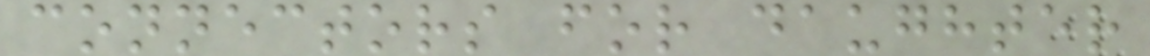connectors for daughter
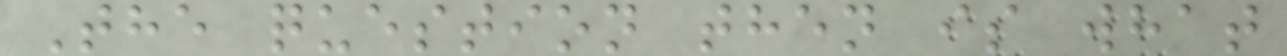The question then is what
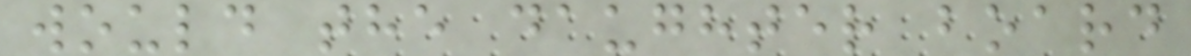would the daughter board
